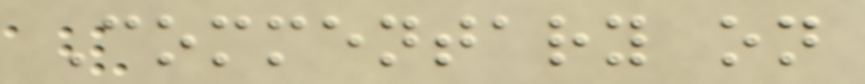Commentary on
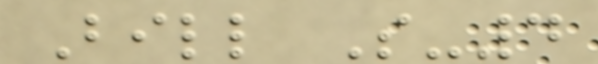Bill S-4
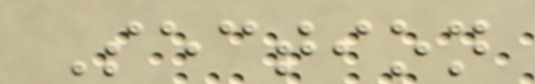Section
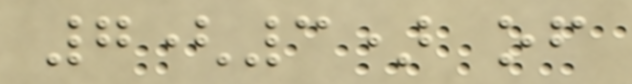7(3) of
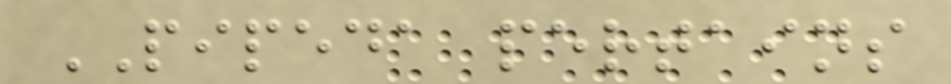PIPEDA pertains
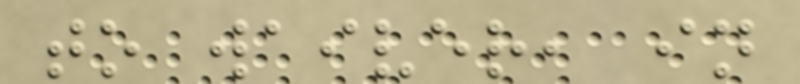to waiver, in
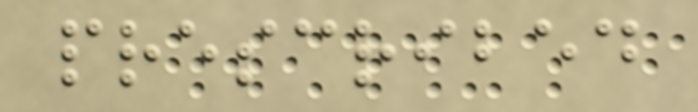prescribed
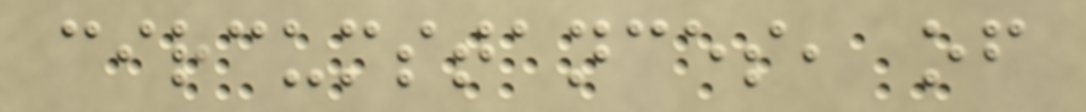circumstances, of
